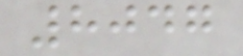8047
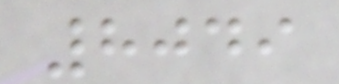8049
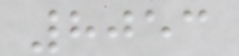8053
